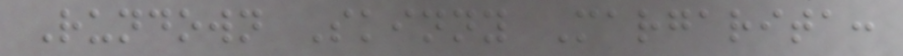Rundown Skinny Margarita:
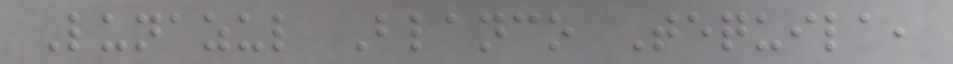Lunazul Blanco Tequila,
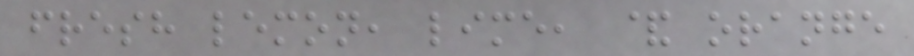fresh lemon, lime, & orange
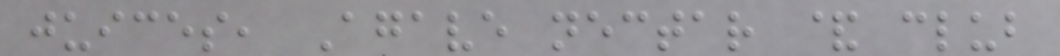juices, Agave nectar & club
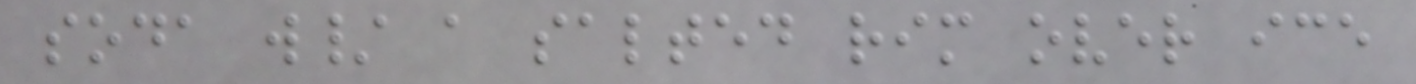soda w/ a salted rim over ice
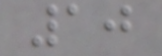10
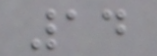14
